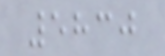5830
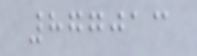877013
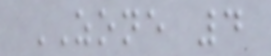ZONE 4
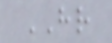HR
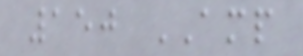150 AMP
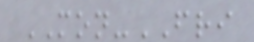MON-FRI
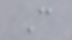C
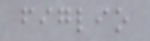figlio
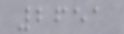2651
